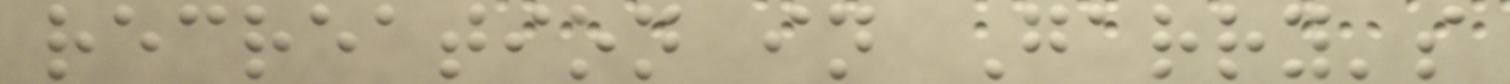recreation in Garry's
